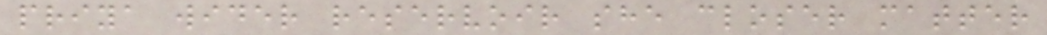priya wider reservoir she closer matter
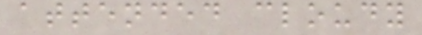attended cloudy
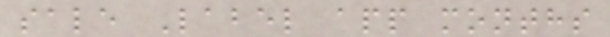sale Label app months
